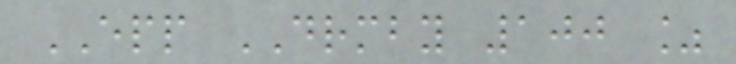EPP DRMBY 100 %
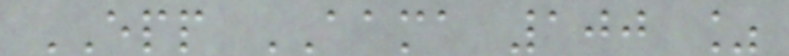EPP AAMA 100 %
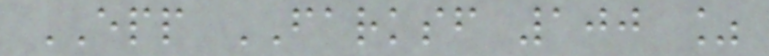EPP FARKSF 100 %
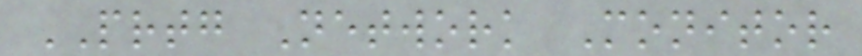PRTG Network Monitor
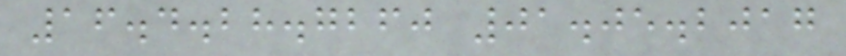16.4.28.7260 01.05.2017
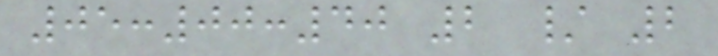05:00:40 2 / 2
